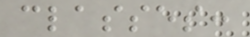classes:
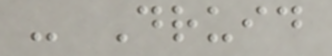- Druid
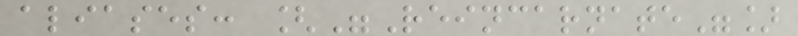aliases: ["Reincarnate"]
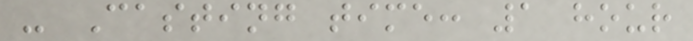- Casting time: 1 hour
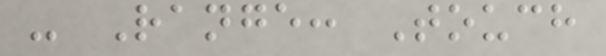- Range: Touch
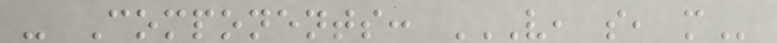- Components: V, S, M
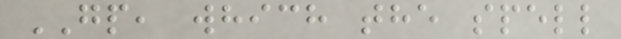GP, which the spell
